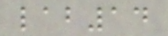lab14
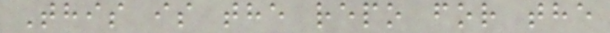This is the repo for the
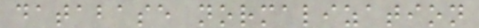database normalization
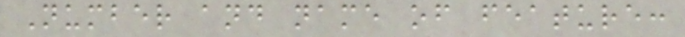Number and name of feature:
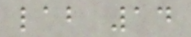lab 14
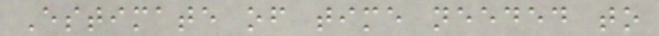Estimate of time needed to
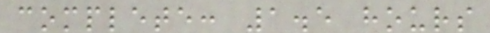complete: 1.5 hours
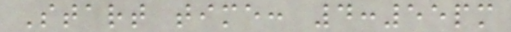Start time: 4:55pm
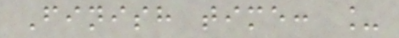Finish time: _
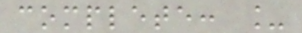complete: _
